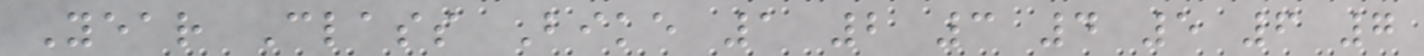Year Class Bike 1 2 3 4 5 6 7
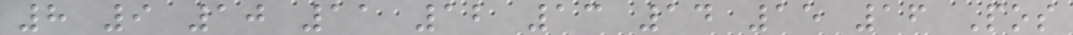8 9 10 11 12 13 14 15 16 Pos
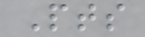Pts
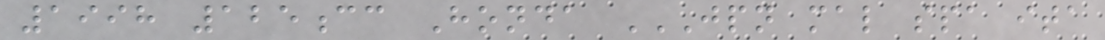1998 125cc Honda JPN MAL SPA ITA
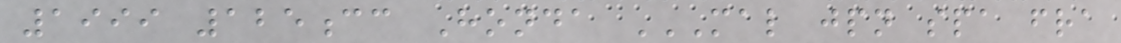1999 125cc Honda MAL JPN SPA FRA
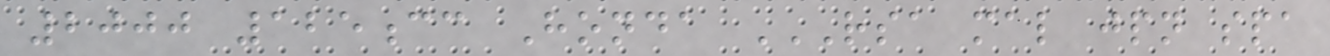2000 125cc Honda RSA MAL JPN SPA
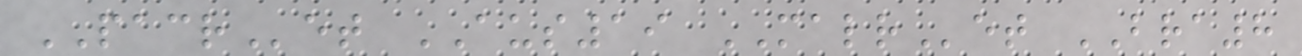PACRet AUS19 MALRet BRA8
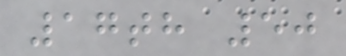17th 50
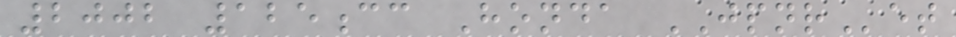2002 125cc Honda JPNRet
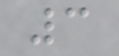3
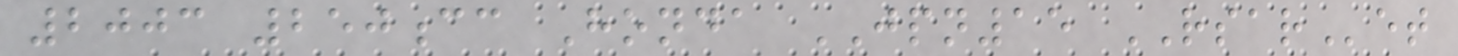2003 250cc Honda JPN15 RSARet
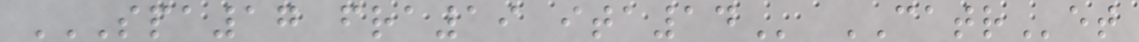SPA17 FRA19 ITA14 CATRet
